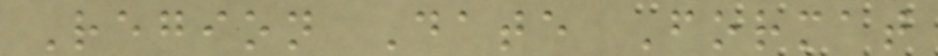Region Date Format
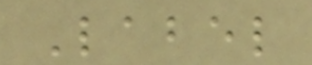Label
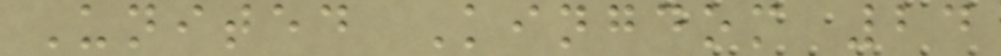United Kingdom 24
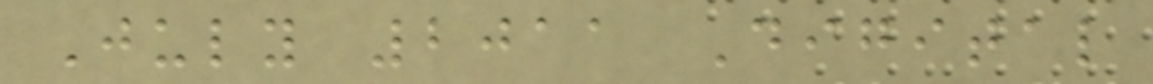July 2011 Digital
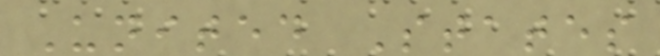United States
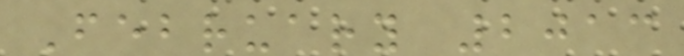February 2013
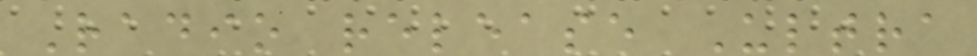Radio release Ultra
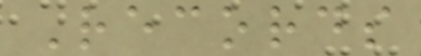Records
